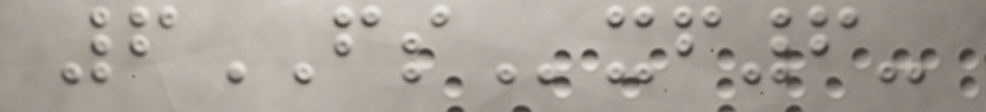6FSxf6-
